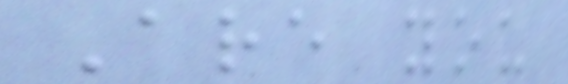Are you
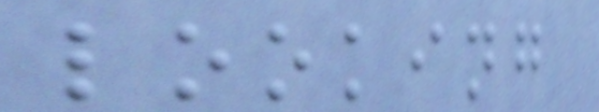looking
